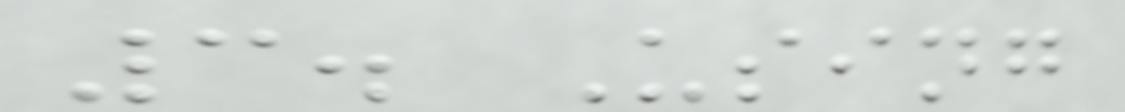3. Using
